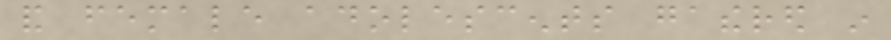and female adolescents gathered in
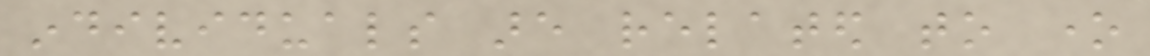individuals are related to one
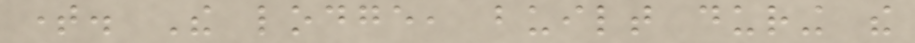time. The lodge, built during the
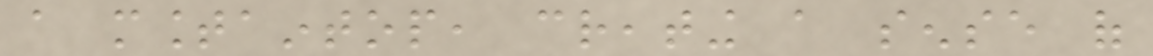a mountaintop, creating a sense of
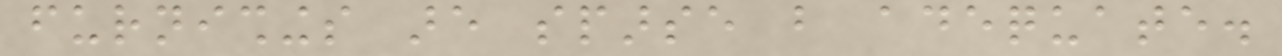furnishings are sparse but adequate.
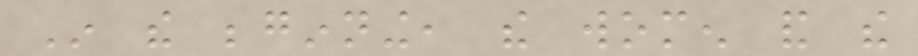In the beginning, the women and the
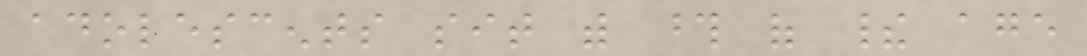adolescents sit with those of their age
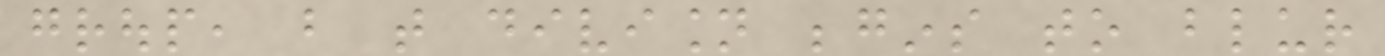group, but that division begins to blur
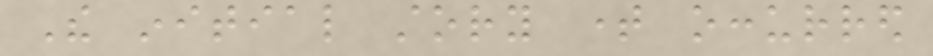The initial story time occurred
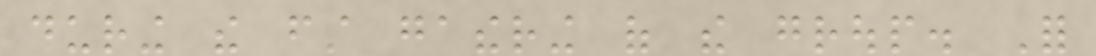during the first gathering of the group. For
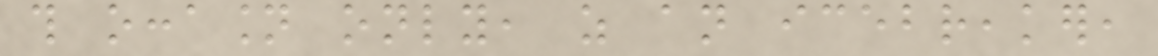this occasion only, as an icebreaker,
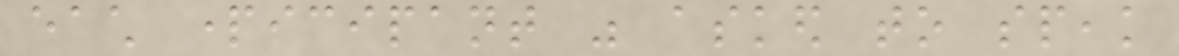each participant was asked to speak
